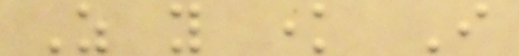As you know I
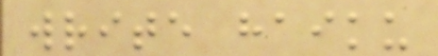write haiku
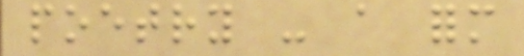poetry - a form
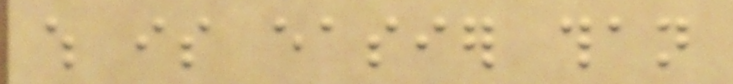which is easier than
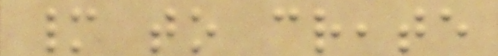many to create
